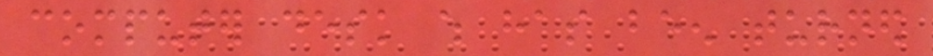computer desk which has been turned
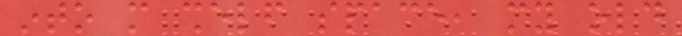into more shelf space, my old
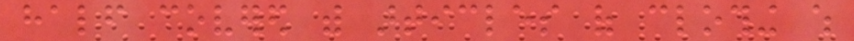half covered with articles of clothing which
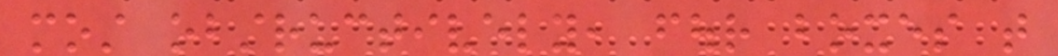most obstructively, four boxes that
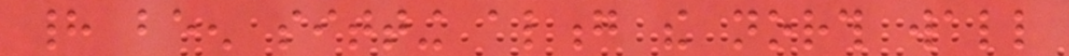had been sitting along the north wall
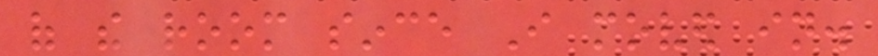of the room since I moved in.
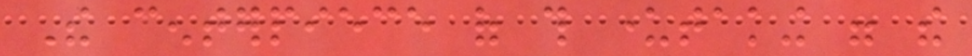The centerpiece of this undertaking were the
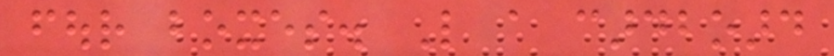four boxes. Like a cardboard
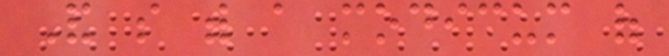And so with a modicum of
